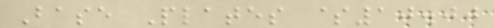Base Plates $10.00
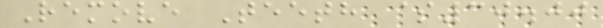Remove Teeth $30.00
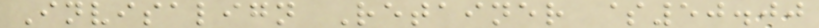Invisalign Retainer $50.00
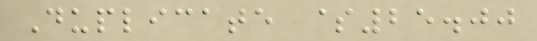Duplicate $25.00
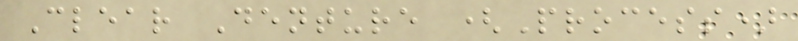Clear Denture (Process)
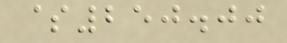$250.00
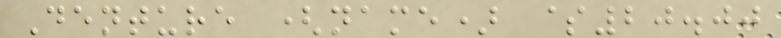Denture (name) $20.00
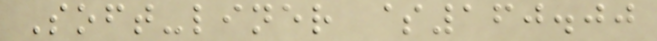Soft-liner $160.00
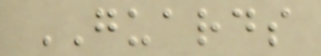GUARDS
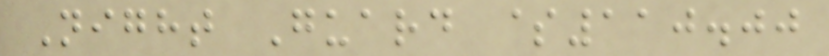Night Guard $110.00
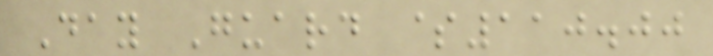Day Guard $110.00
